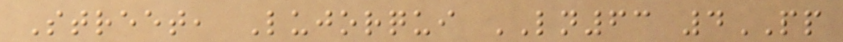Street, Lujorqui LN63 4PP
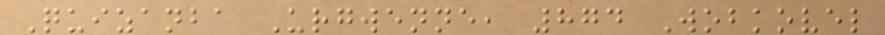Quizanba Urgwenne, 874 Wobkovel
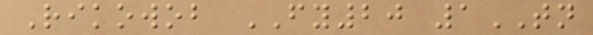Rikowob FY20 1TN
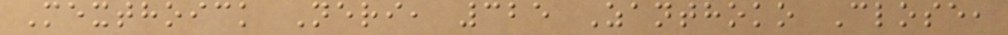Mexthoick Neri, 325 Zanthoko Close,
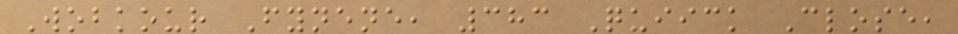Wobkour Fynene, 383 Quiick Close,
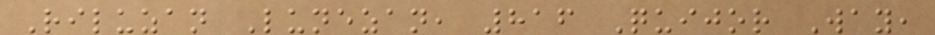Riluzan Lunezan, 816 Quijor Way,
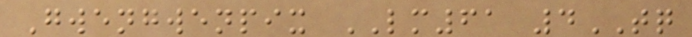Gwengwenpix LM61 4TQ
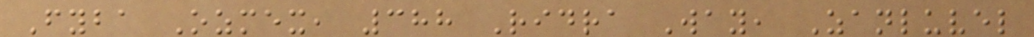Fyba Ozmex, 388 Ridra Way, Zanluvel
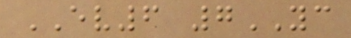EV6 7YC
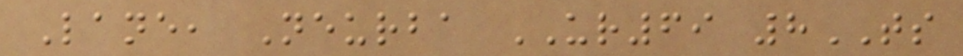Lane, Neurba UR69 8TS
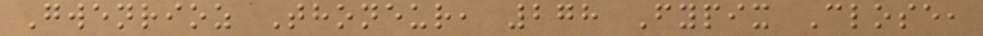Gwenrioz Thoneur, 278 Fypix Close,
